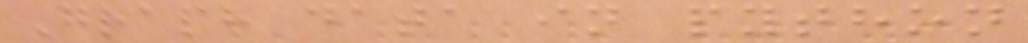Graph data in python
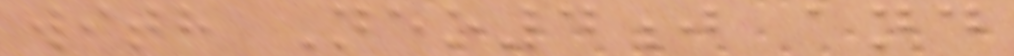with Neo4j and
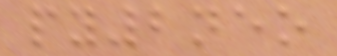py2neo
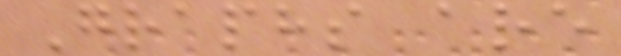Graphs are
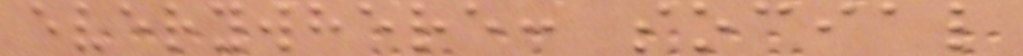everywhere: social
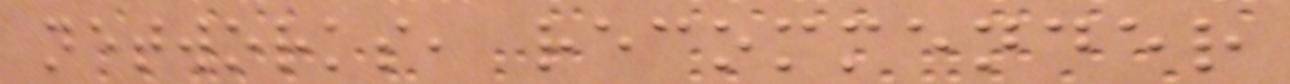networks, recommender
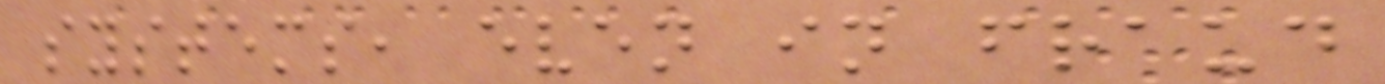systems, even in fraud
